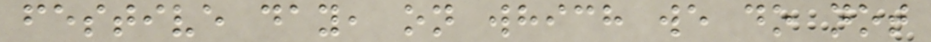festive day, on which we do not
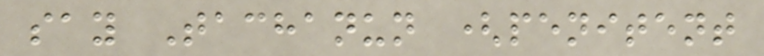say Tachanun (penitent
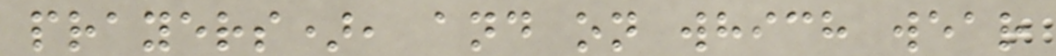prayers), and on which wear
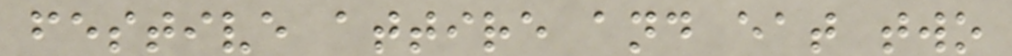festive attire and eat two
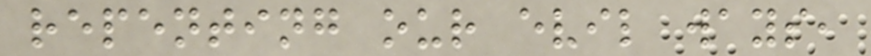repenting our evil ways,
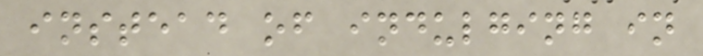instead of indulging in
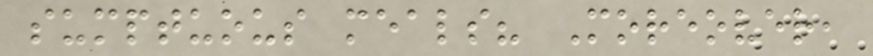sumptuous meals? Moreover,
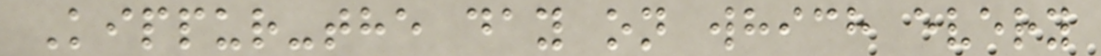Kippur-the day on which every
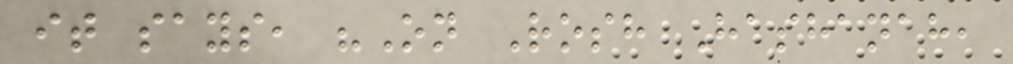it says, "On Rosh Hashanah,
